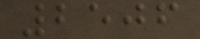2506
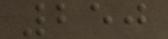250
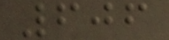606
